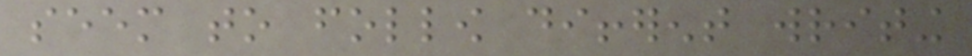seem to follow different writing
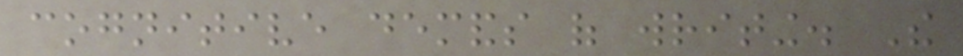cognitive demands of writing. The
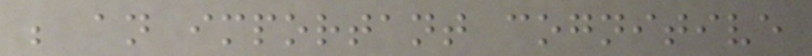be an important cognitive
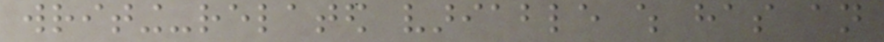writing-related variable which has an
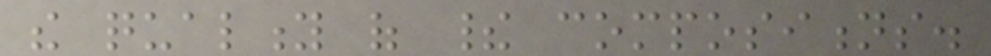the quality of their compositions.
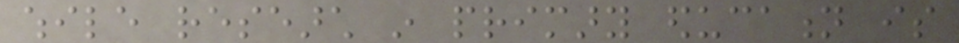while research in primary education is
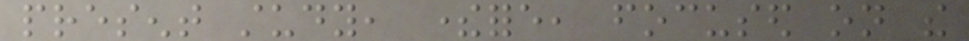present study, therefore, focused on the
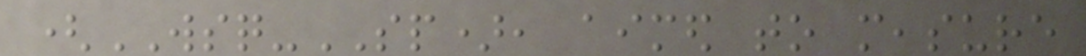(WSQ-SP), aimed to measure
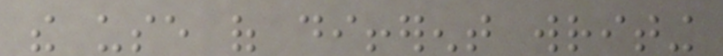the use of different writing
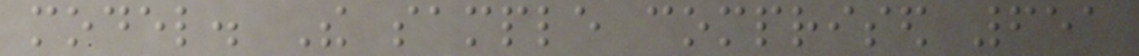model. The sample comprised 651
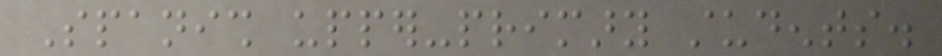Spanish upper-primary students.
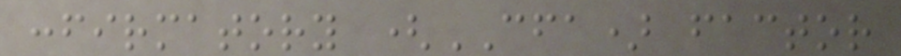confirmatory (CFA) factor
